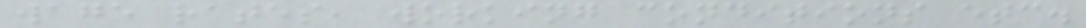wage rates, working conditions etc.
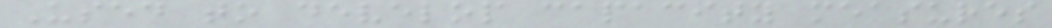Used to develop capacity measures
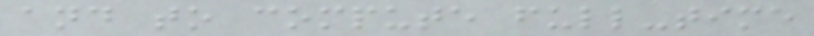and to compute full-time
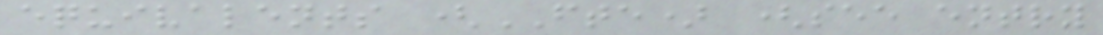equivalents (FTE) (see entry
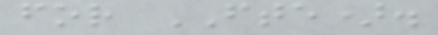for FTE).
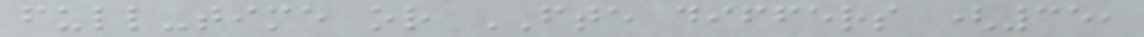full-time or FTE differs (35,
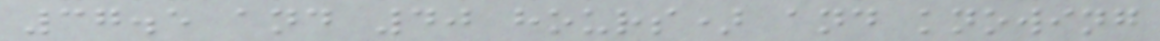37.5 and 40 hours) and knowing
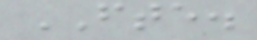FTE.
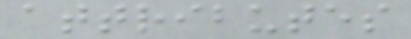attributes
